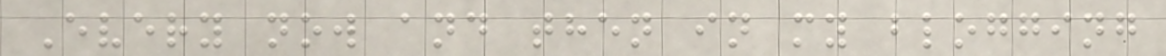Every now and then in my blogging
